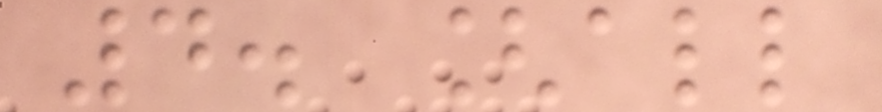4. [all
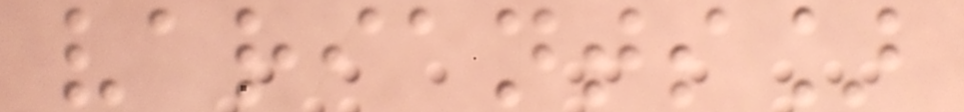variants]
